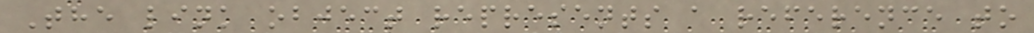The link object represents a reference to
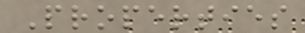Properties
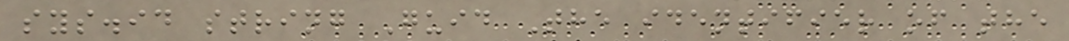sys.id string Guid The identifier of the
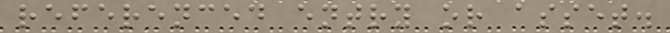referenced entry or asset.
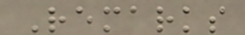Remarks
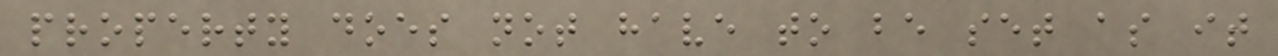property does not have to be set as it
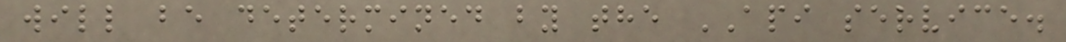will be determined by the API service.
